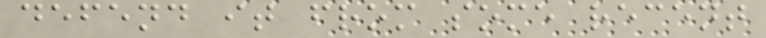defend it from some recent
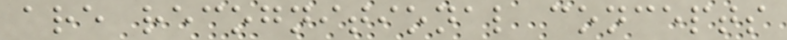are recognitional concepts
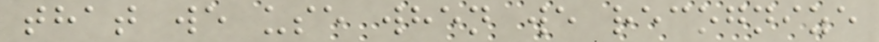that we use when we recognize
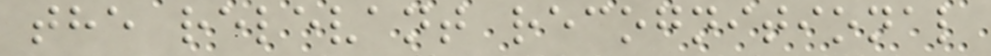the relevant recognitional
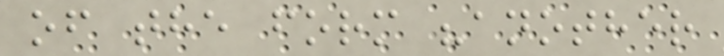of the form "another
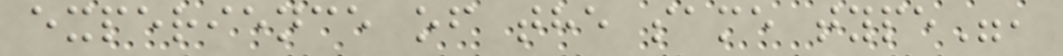experience of the same type",
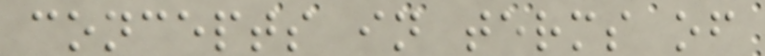concepts in terms of
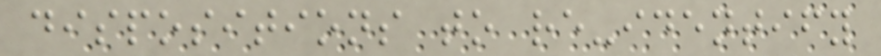dispositions to re-identify
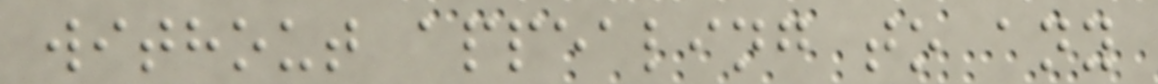without appealing to any
